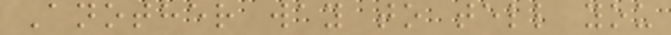Another way to tell you
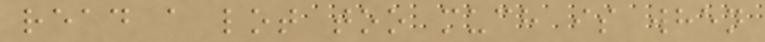read a lot too much is when
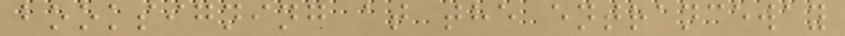booksigning at the entranceway
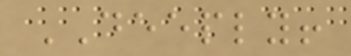DEEPLY!
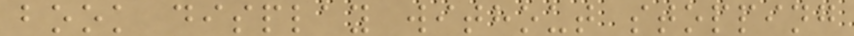book display without stopping
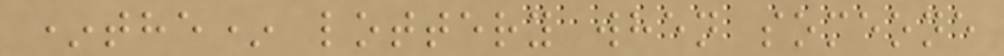*the* lottery when someone
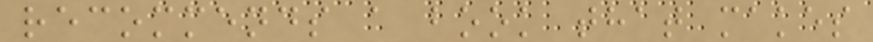recommends a book that makes
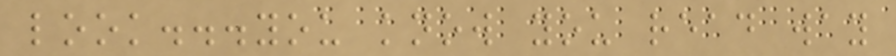look...you know you read way
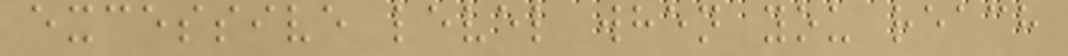excessive level when you reach
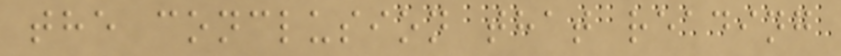the conclusion that reading
